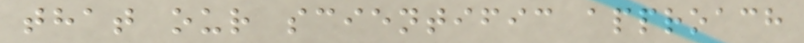that our scientific approach
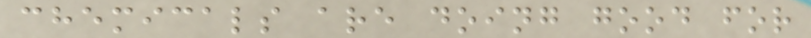chemicals are doing good for
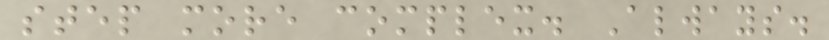step more complex. Always.
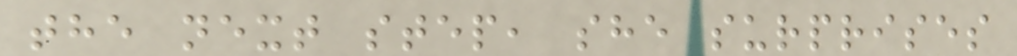the next step, she surprises
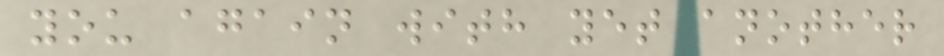you again with yet another
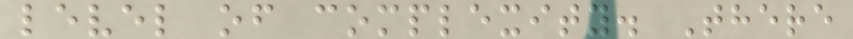level of complexity. There
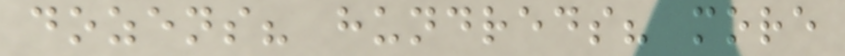dozens? hundreds? more
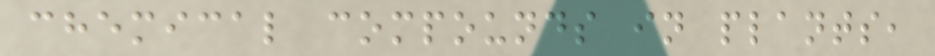chemical compounds in plants,
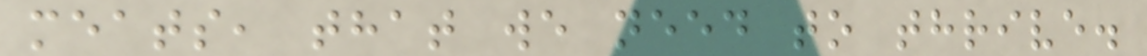meats, that we need to thrive.
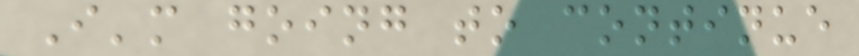I'm going to continue
